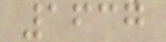1637
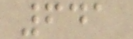641
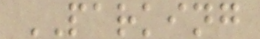PARKING
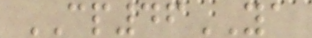CP46YA
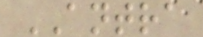ANTRA
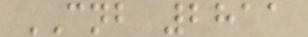CNB 2811
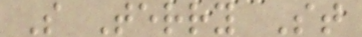S Terry St
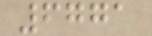6771
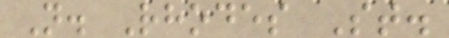N. Rhodes St.
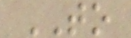TO
